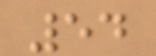54
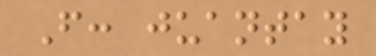From: juantay
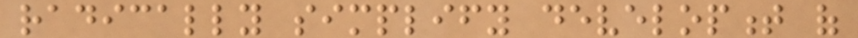radically simplify development of
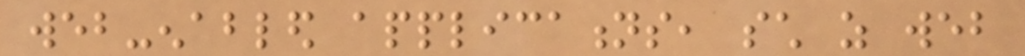web-enabled applications, such as web
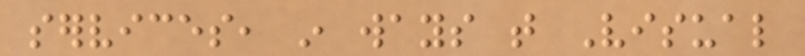services, in ways that Visual
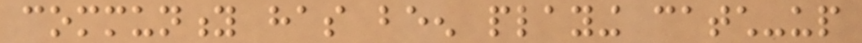community has been playing catch-up
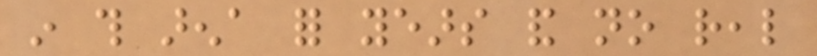in this arena for years and no real
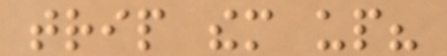trip them up?
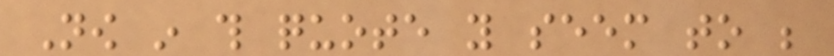Now in this quote you seem to be
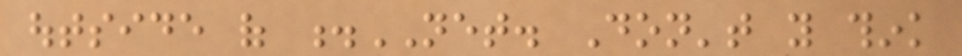outside of .NET. Don't you think
